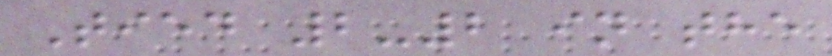Tied 2-2 in the
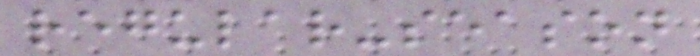regular-season
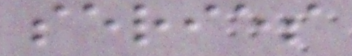series
